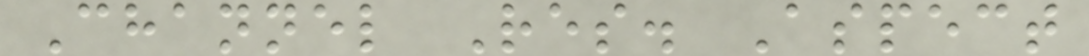Channel Res. Aspect
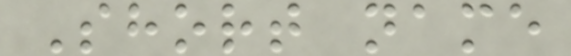Short name
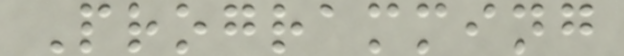Programming
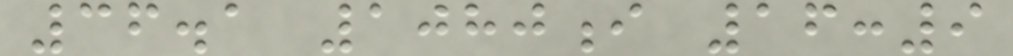36.1 1080i 16:9
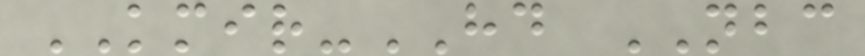KMIR-HD NBC
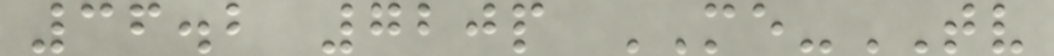36.2 720p ME-TV
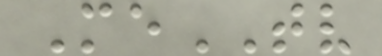MeTV
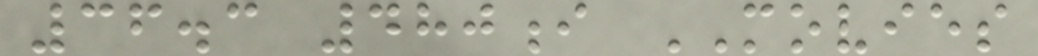36.3 480i MOVIES
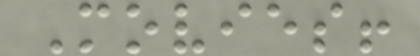Movies!
